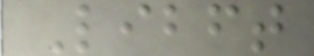Libft
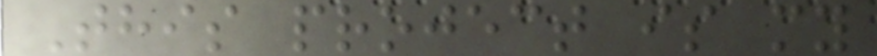This project is my
